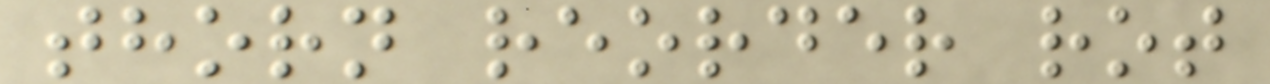thorn reorder rot
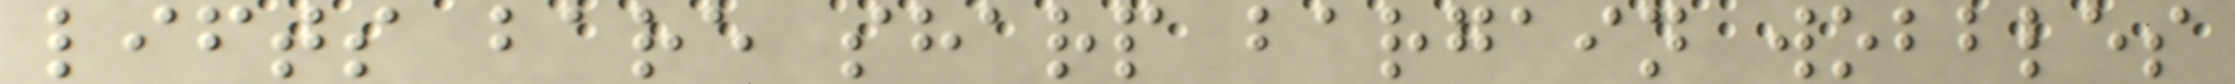lifts bare sharp bargain wobbles
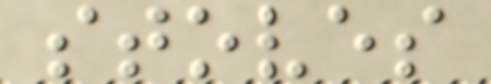stoves
